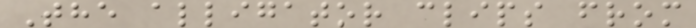The alligator clips from
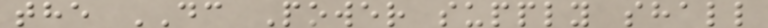the DC Power supply shall
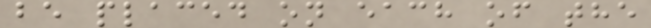be placed on each of the
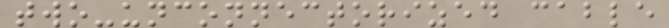two-unconnectorized cable
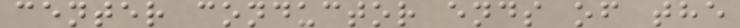center conductor ends of the
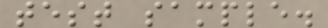test sample.
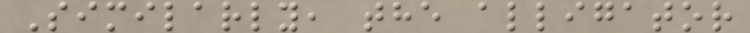Similarly, the alligator
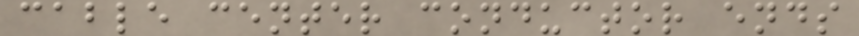cable center conductor ends
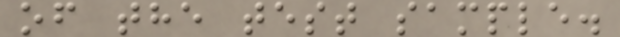of the test sample.
